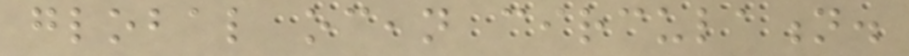global ocean circulation.
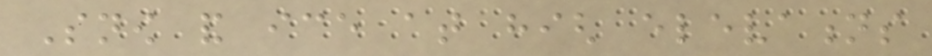Snow and ice at high elevations
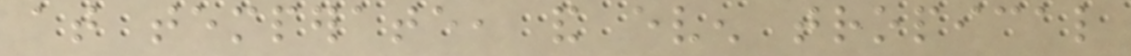at temperate, and even tropical
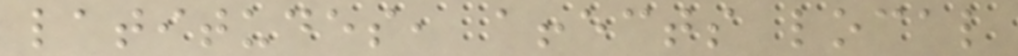latitudes, affects local
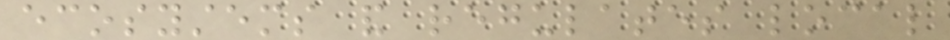ecosystems and regulates local
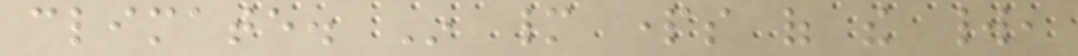climate. In many parts of the world,
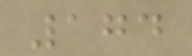174
